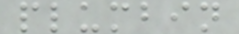plumbin
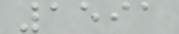1591
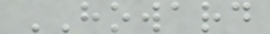HOWARD
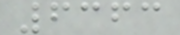6363
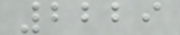2229
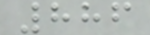886
